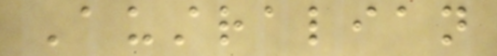Australian
